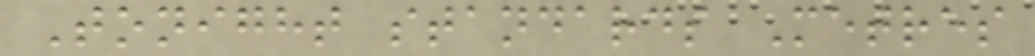Tonight standards Metres
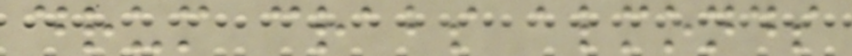drum crabs almonds
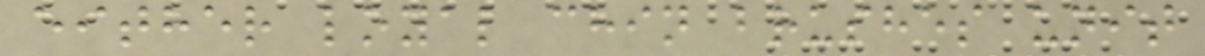either loyal chin brushes unit
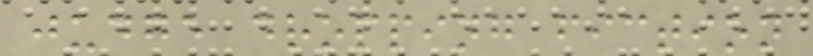judge dropping fiction
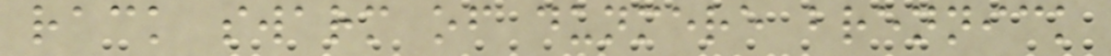rack swarm of dunmere brennick
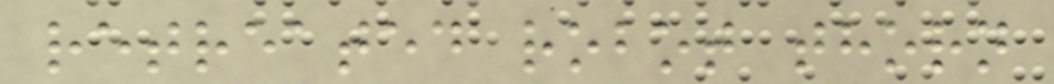retreated robot thorn
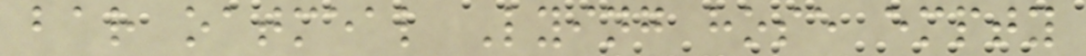bar oatmeal Lying hose empty
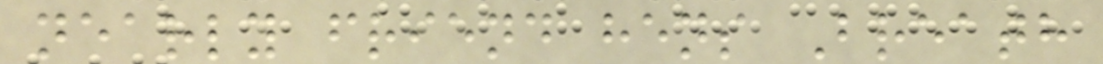nearly friend hens Breath
